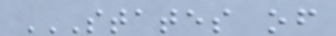STATES OF
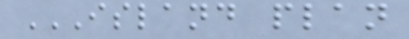ISLAND PLAN
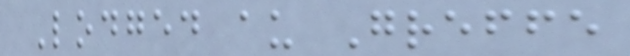Lodged au Greffe
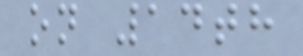on 14th
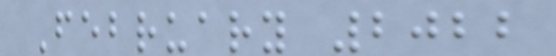February 2022
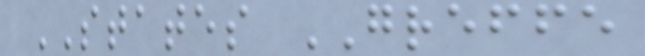STATES GREFFE
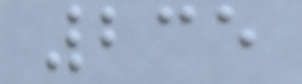235
